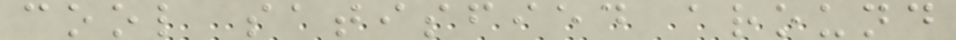cool satisfied around
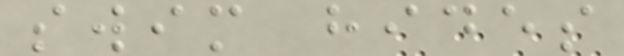swim hides
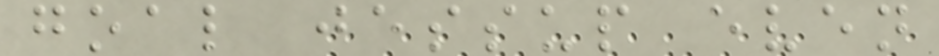goal jessup even
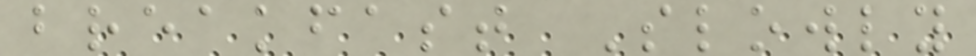breakfast Slowly
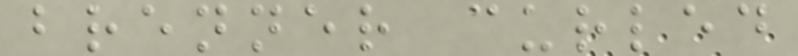brenner curled
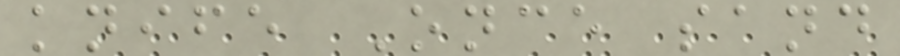knife Once sand
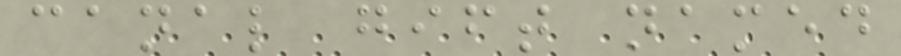canal gift named
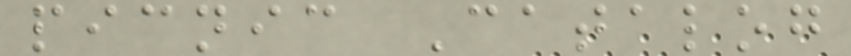picnic Catalog
